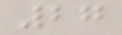27
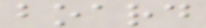board
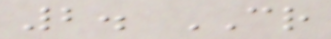2. CR
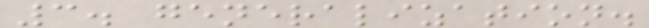3. generalization.
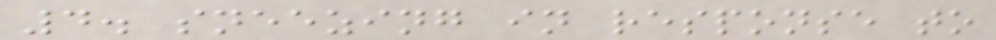4. sneezing in response to
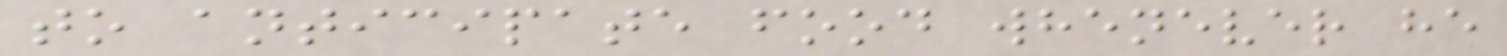to anticipate food whenever he
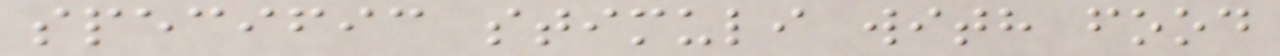specific stimuli with food
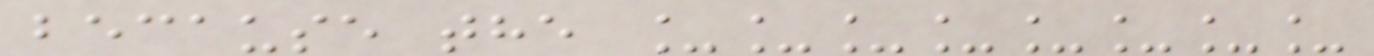because the ________
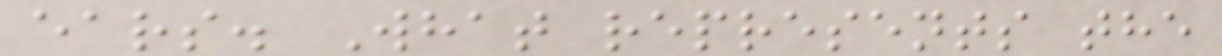ears. What represents the
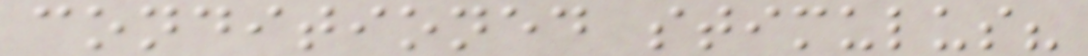conditioned stimulus?
